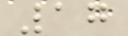17
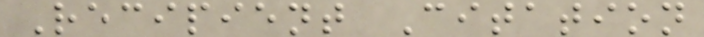Recipient Citation
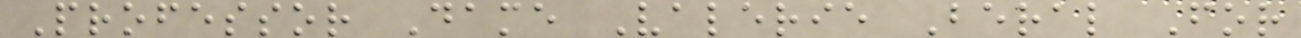Professor Dame Valerie Beral For
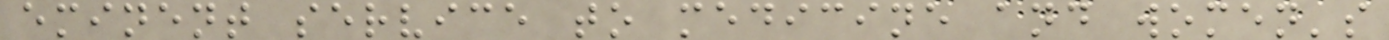eminent service to medicine and women's
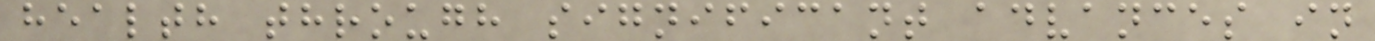health through significant advances in
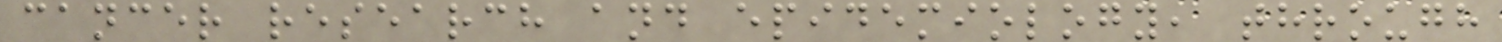cancer research and epidemiology, through
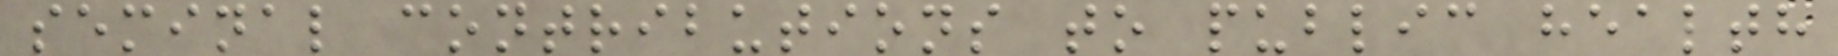seminal contributions to public health
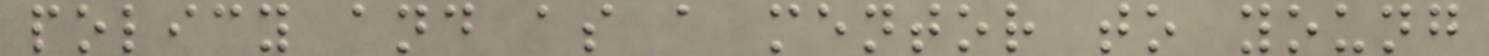policy and as a mentor to young
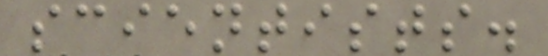scientists.
